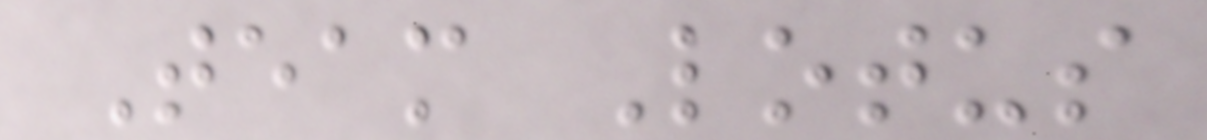Team Lotus
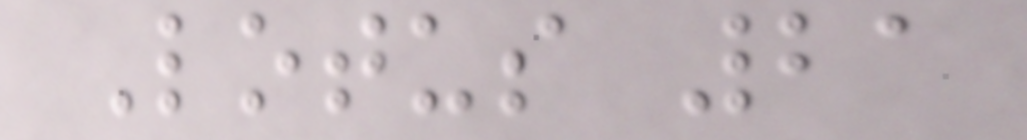Lotus 21
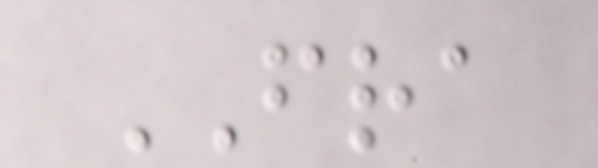FRA
